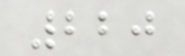220
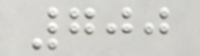700
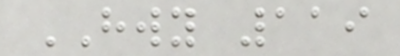HWY 119
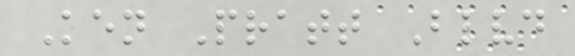Ken Pratt Blvd
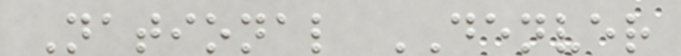National DENVER
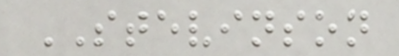STEVINSON
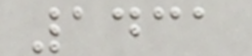1431
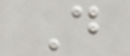D
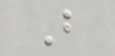B
